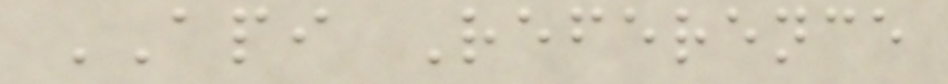API Reference
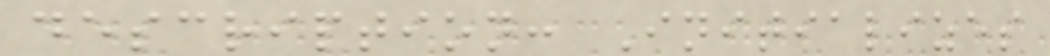description: Initializes
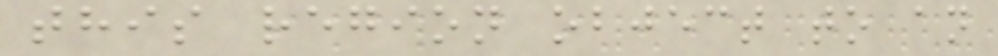this region object to an
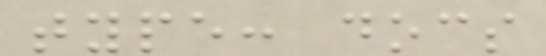type: docs
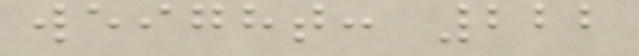weight: 222
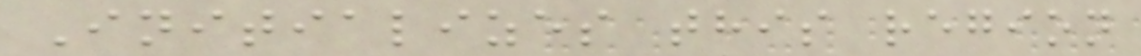Initializes this region
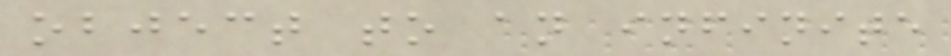object to an infinite
